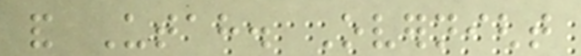and Utah. Overnight
